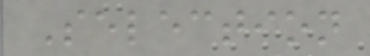Selection
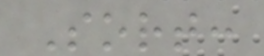Sort:
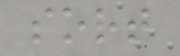sort
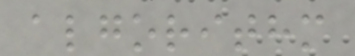algorithm
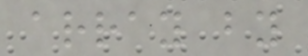array by
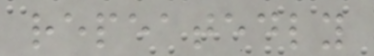repeatedly
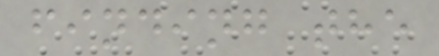finding the
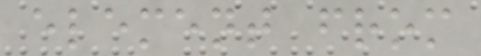element from
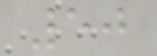50
